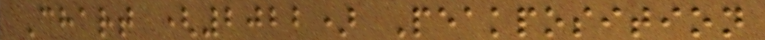Chart (2022) Peakposition
